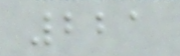221
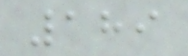189
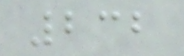232
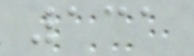131
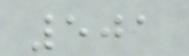501
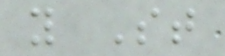y St
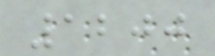1200
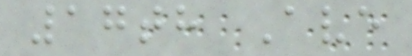17th Ave
